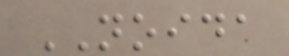NOIDA
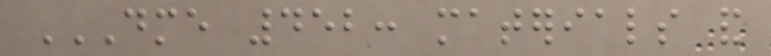DME 452: MATERIALS AND
